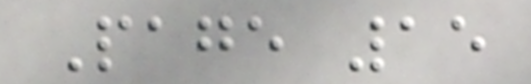Page 15
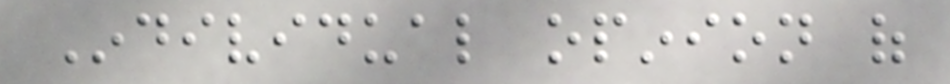Individual opinion of
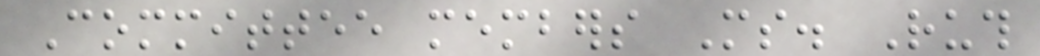Committee members Ms. Ruth
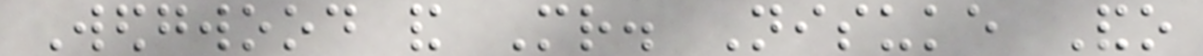Wedgwood and Mr. Nisuke Ando
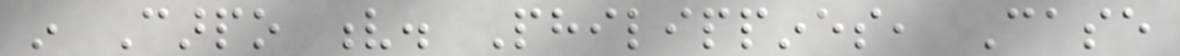in Carpo v. Philippines, Case
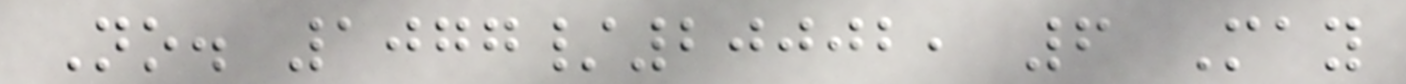No. 1077/20002, 6 May
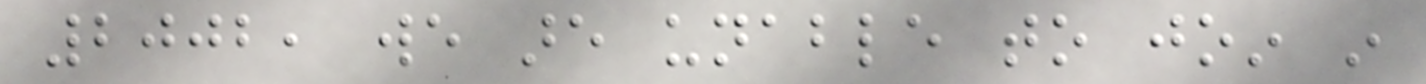2002, we are unable to join in
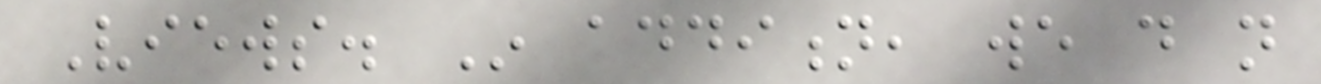Views. In addition, we do not
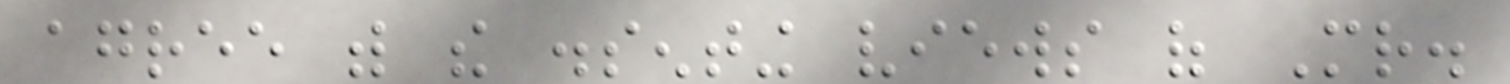agree with the dissenting views of Mr.
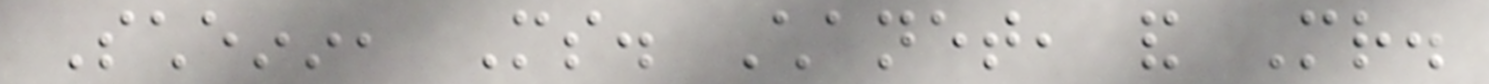Scheinin, Ms. Chanet, and Mr.
